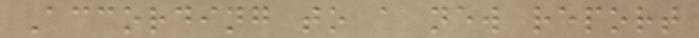According to a new report
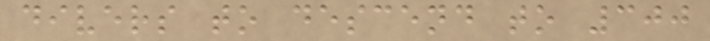divers to descend to 300
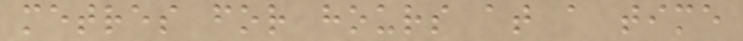metres for hours at a time
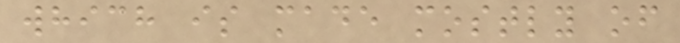which is made mostly of
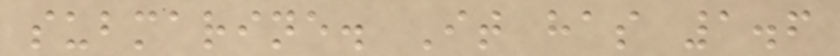submarine. It has 1.6
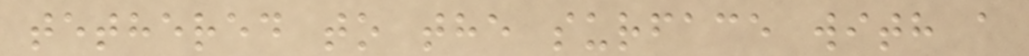tethered to the surface with a
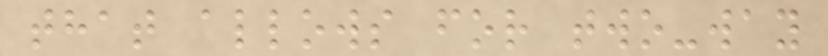that allows for two-way
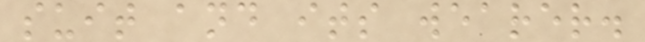suit and its wearer.
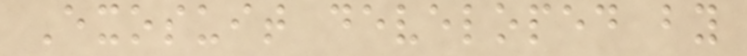Exosuit developed by
